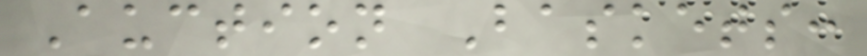Auction Baskets:
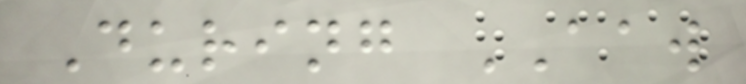During AAW
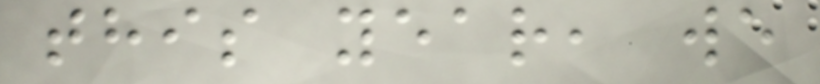this year, we
